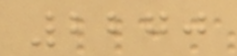2270
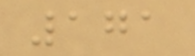171
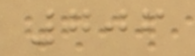706
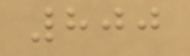800
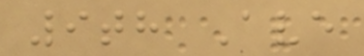9th Ave
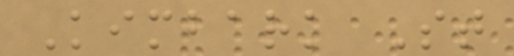Kimbark St
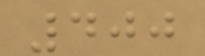400
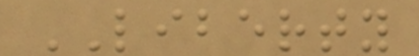LIBERTY
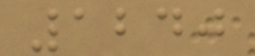1240
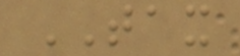TAX
